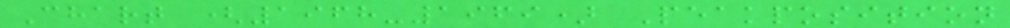Chart (1968-1969) Peakposition
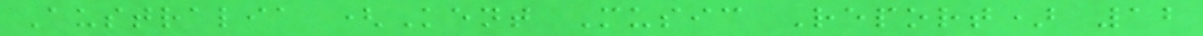Australia (Kent Music Report) 12
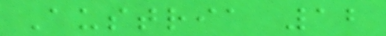Austria 12
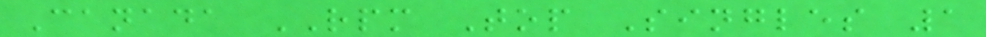Canada RPM Top Singles 1
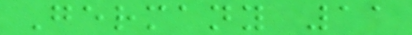Germany 11
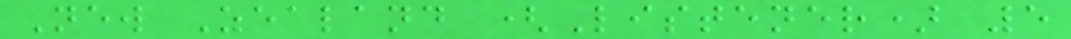New Zealand (Listener) 5
